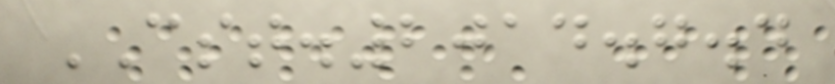CST.2014.7.4
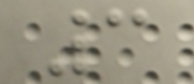3
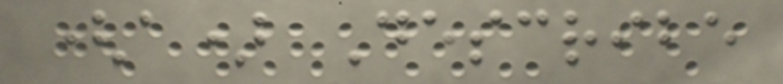(a) Describe
